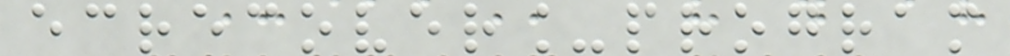ecrecover_program
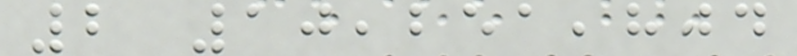2 10,251,804
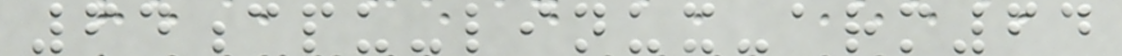64cpu-linux-arm64
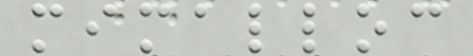mimalloc
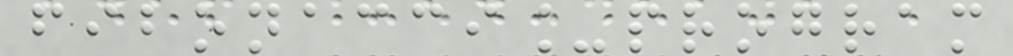fibonacci_program
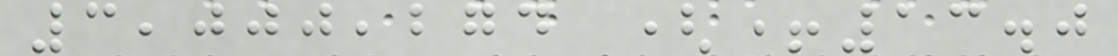3,000,274 (+13.0
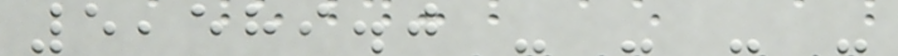5,589.0 - - - -
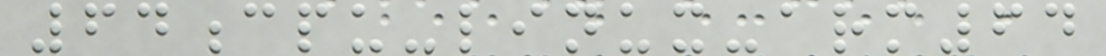64cpu-linux-arm64
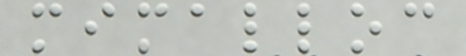mimalloc
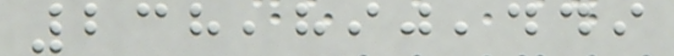238,890,449
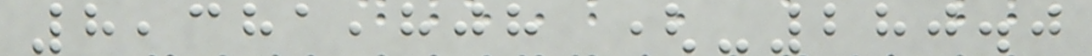8,381,808 (-280.0
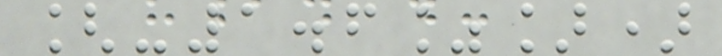[-1.6%])
